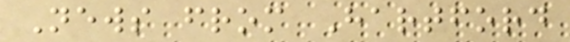News from Hartford
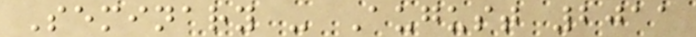Seminary - August 2011
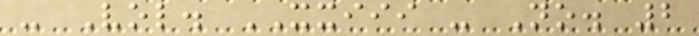- Vol. XXIII - No. 2
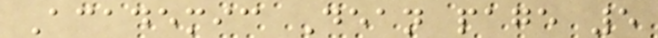Academic Dean page 5
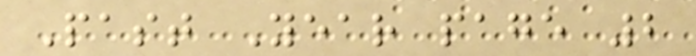Past Year page 2
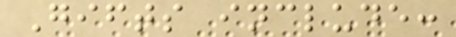Gifts include:
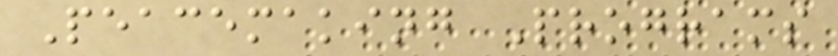Peacemaking Programs
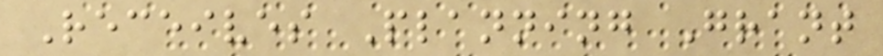Receives Planning Grant
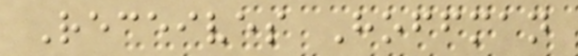Receives Hoffman
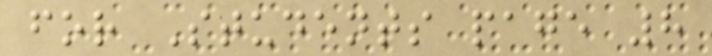for Students page 8
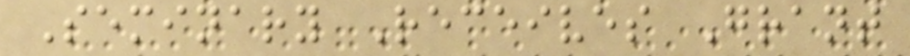Seminary Receives Grant
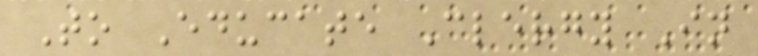To Educate Clergy In
